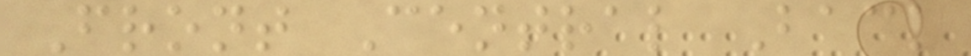Front Central Back
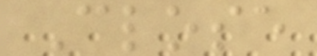Close
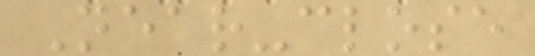Near-close
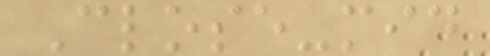Close-mid
